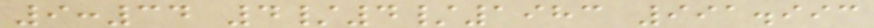9:34 4/4/1983 991.993
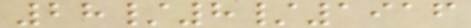28/8/1916
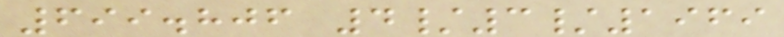699.806 4/3/1969
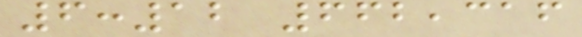6:12 662,316
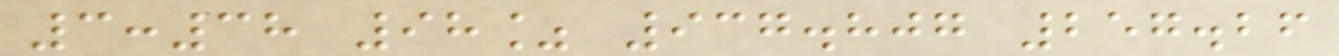3:38 98% 937.807 257.26
